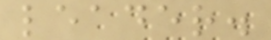leader.
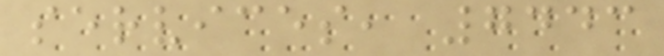services, 7443
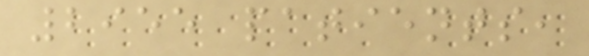2955 patients,
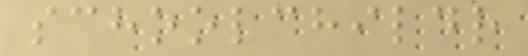schoolchildr
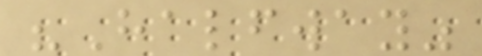"Halfway"
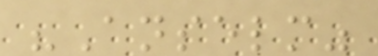"Anselm"
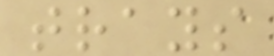trays
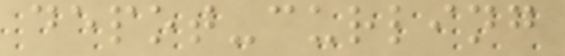depot-curling
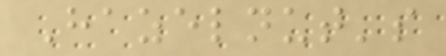Hazelnut's
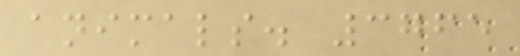animals. 3765
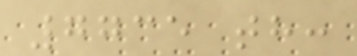7735 th:
